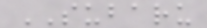SUBARU
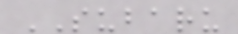SUBARU
